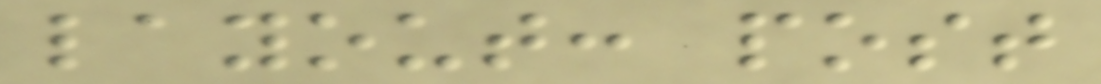layout: post
